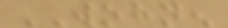WOHNEN
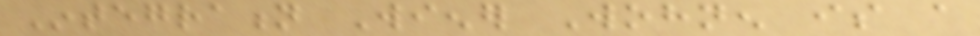Integration Wiener Wohnen is a
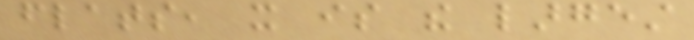flats, it is the largest
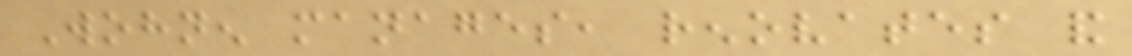Wohnen manages, renovates and
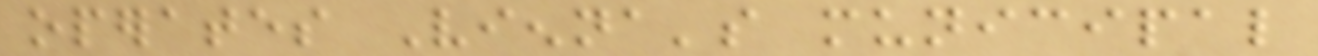operates Vienna's municipal
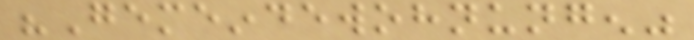"Gemeindewohnungen"
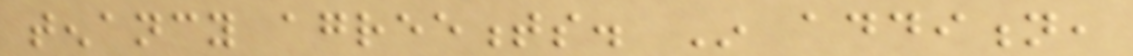tenancy agreements. In addition,
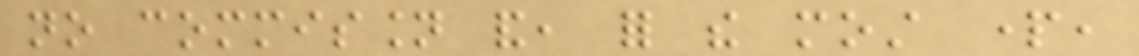no commission and, for the most part,
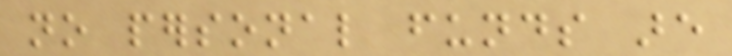no personal funds are
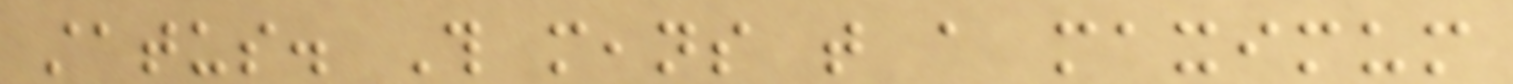status. This means that a maximum
